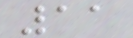11
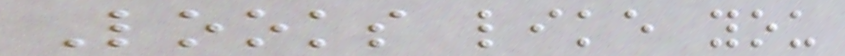Looks like you
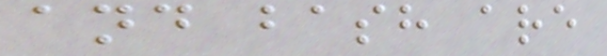and bash are
